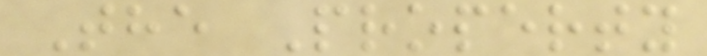The Property
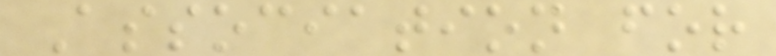Association for
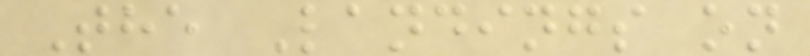The Landings on
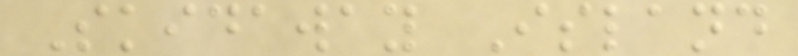Skidaway Island
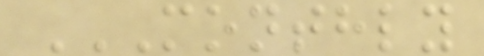MONTHLY
